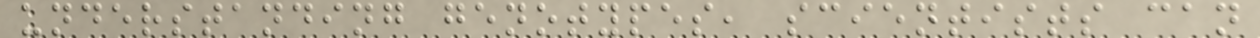understanding genotypes, scientists can
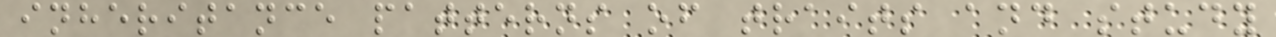inheritance patterns of traits and study
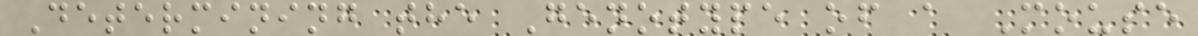Determining the Genotype of a Mouse
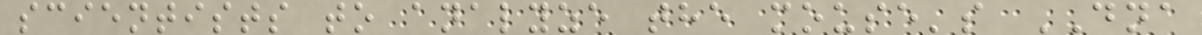scientists to analyze the mouse's DNA
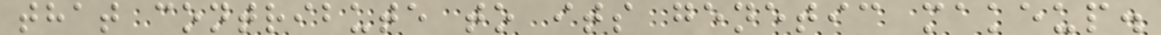that contribute to its genetic makeup.
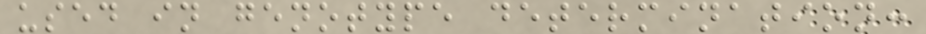used in genotype determination:
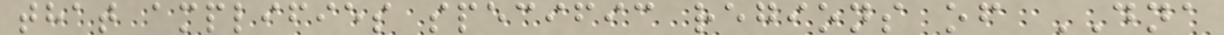that amplifies specific regions of DNA
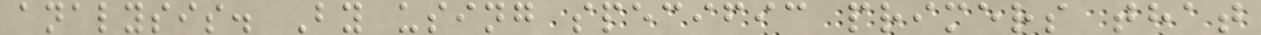analysis. By using specific primers that
